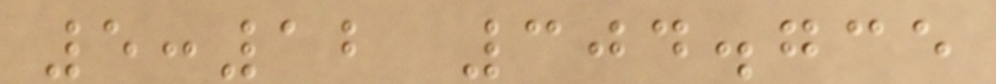5:12 304.735
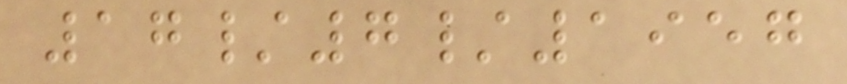17/7/1957
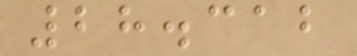28.312
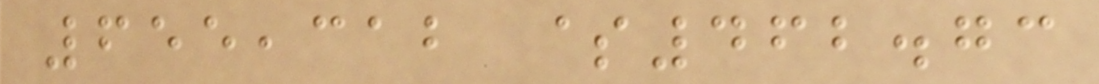655,312 $462.73
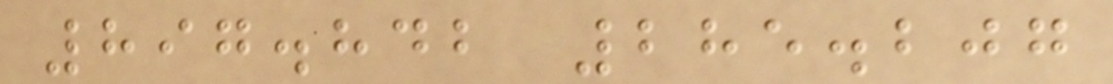897.842 285.207
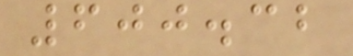600.32
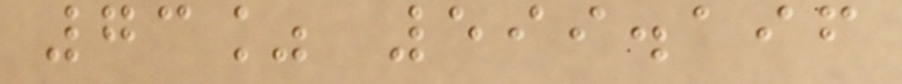73% 599.196
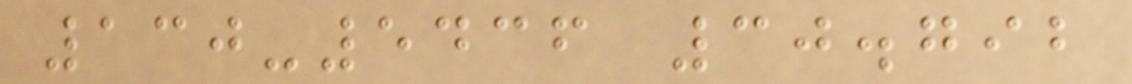130-5436 30.792
